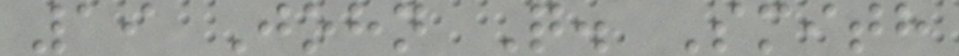19 John Q. Smith
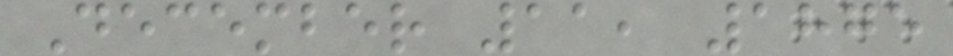December 11, 1875
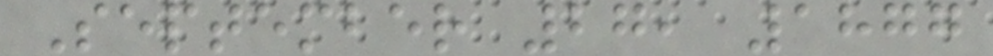September 27, 1877
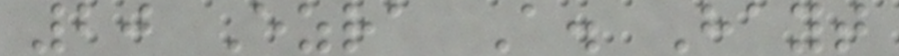20 Ezra A. Hayt
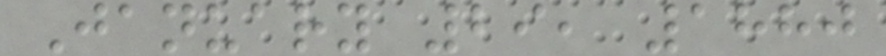January 29, 1880
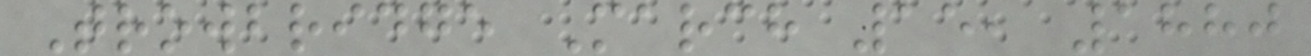Trowbridge March 15, 1880
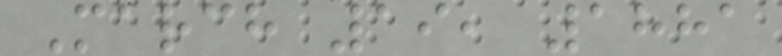March 19, 1881
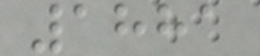1881
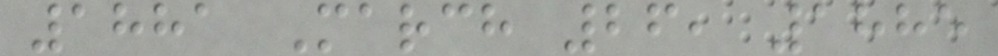1881 March 26, 1885
